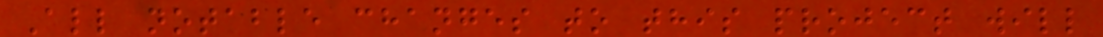All notable changes to this project will
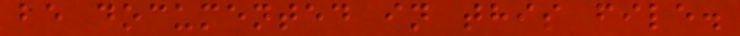be documented in this file.
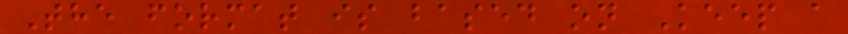The format is based on Keep a
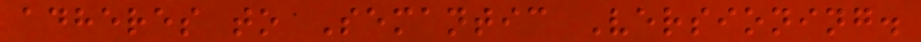adheres to Semantic Versioning.
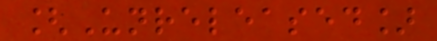[Unreleased]
